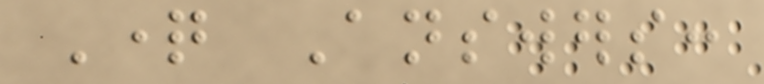Question Answers:
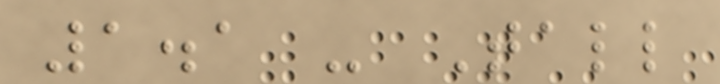1.1 - Tall
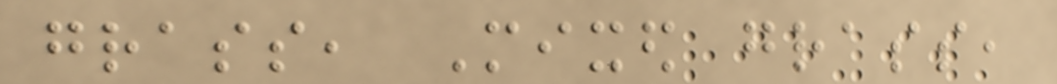grass, Mixed grass,
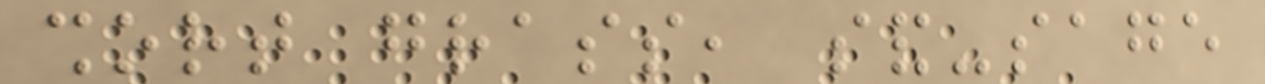short grass, sand-sage
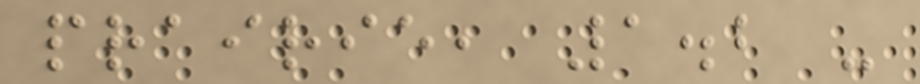prairie, 1.2 -
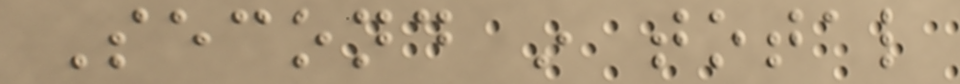Second in total
